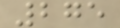275
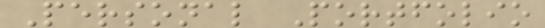Personal Portfolio
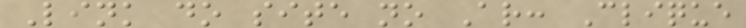Link do site no Ar: Clique
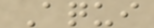Aqui
